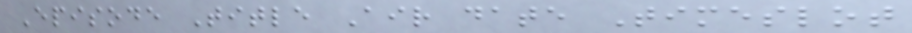Episode Title Air date Timeslot
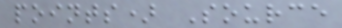points) Source
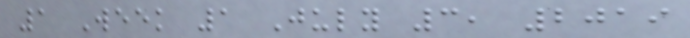1 Week 1 July 3, 2019
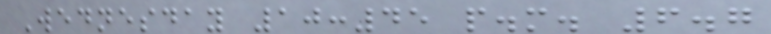Wednesday 10:45 p.m. 6.7
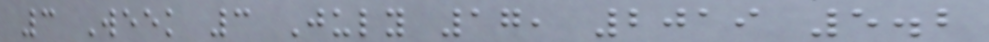3 Week 3 July 17, 2019 5.2
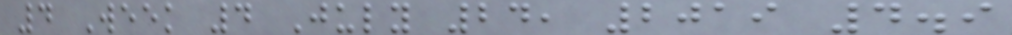4 Week 4 July 24, 2019 4.9
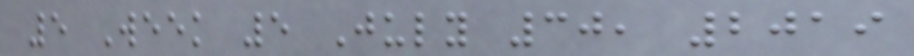5 Week 5 July 30, 2019
